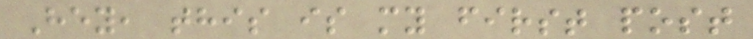Hey, this is my first post
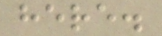here.
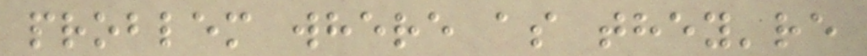problem where as they're
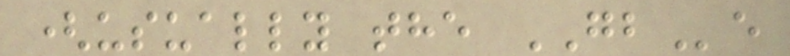(usually the GBe
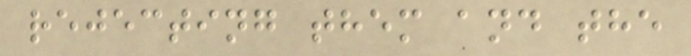rejecting them and the
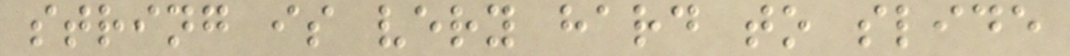string is very hard to slide
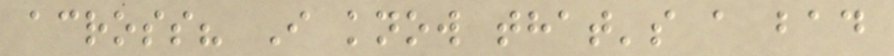across? I know that's a bad
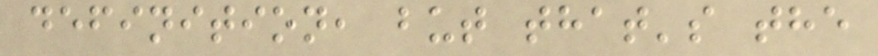definition, but that's the
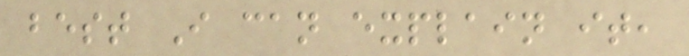best I can explain it,
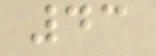43
